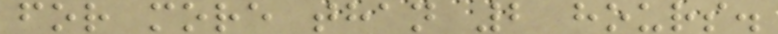for more than 2 hours.
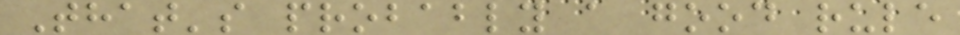That's probably a good rule
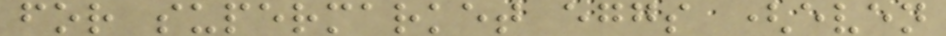for supermarket eggs (even
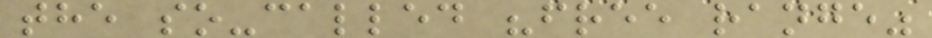the so-called "free range"
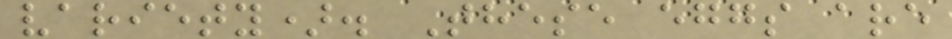variety). These eggs are
